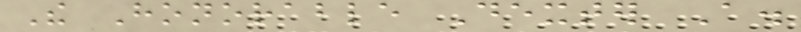The Honorable Dexter A.
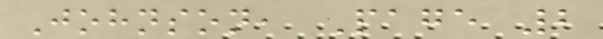Johnson, Page 2
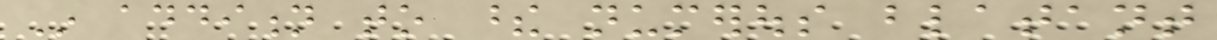In addition to these numerous blatant
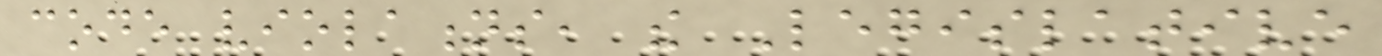code violations, the Legislative
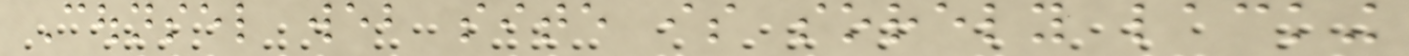Counsel web site is sorely lacking
